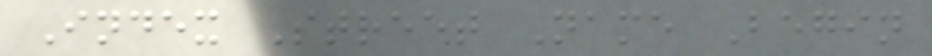Index Street Name Begin
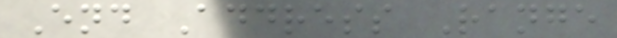End Address Range
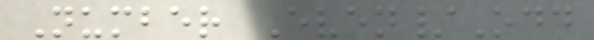Number Even/Odd
